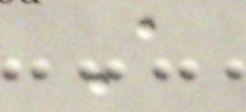A
